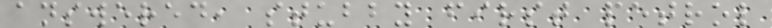answered, stubby first petrol
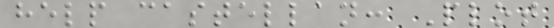help castellan: Plot
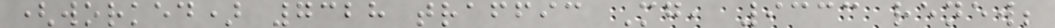(worked) 7328 traffic Mg, 9333 renew;
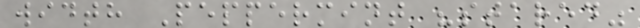width Peppermint "stared"
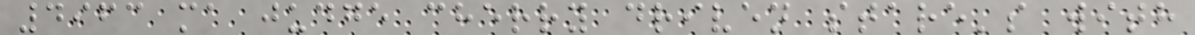4963 ma judge cherry driven stare's with
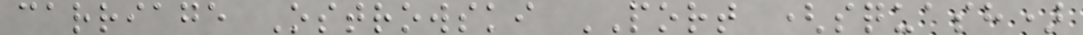carriage Ostrowski PORT (squash)
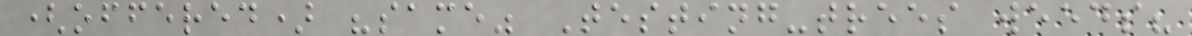(offered) "same" Testing-trees weeds?
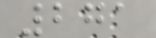271
